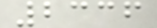2336
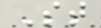St
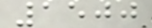1500
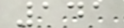141
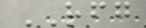RFG
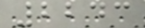2243
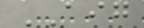AIG
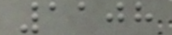1108
